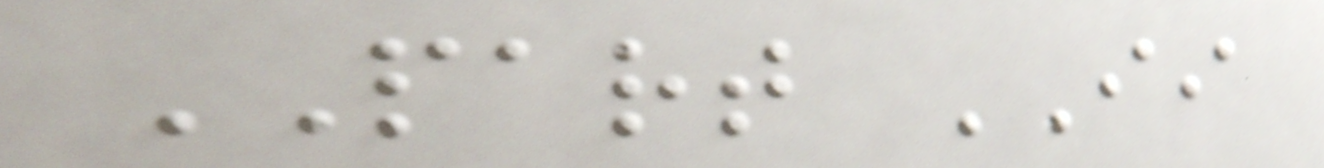PART II
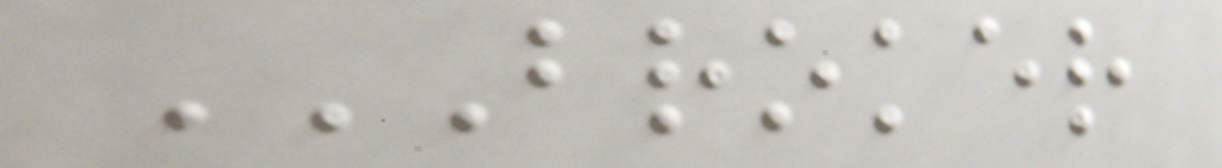BROKER
